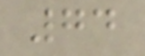74
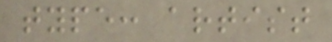type: artist
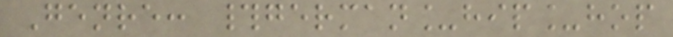Genre: #german_hip_hop
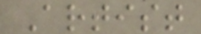Artist
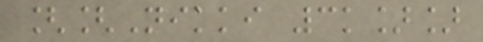[[Nikki 3k]]
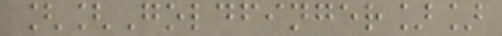[[Goldfinger]]
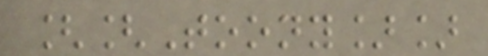[[Toony]]
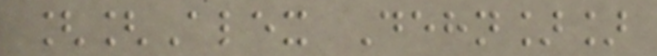[[Alex Dehn]]
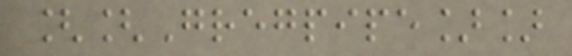[[Gregpipe]]
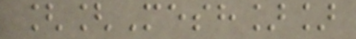[[Mesh]]
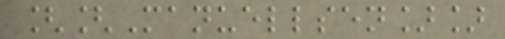[[Manuellsen]]
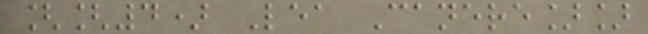[[4) Lea Canere]]
